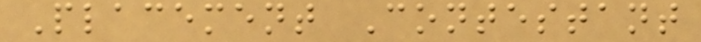Placement Contestant
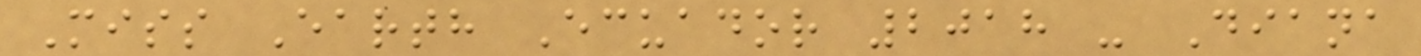Miss Earth Ecuador 2018 - Diana
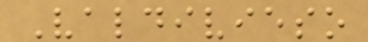Valdivieso
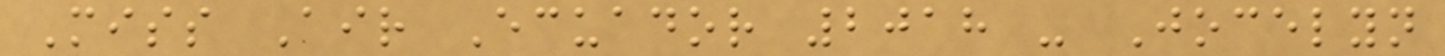Miss Air Ecuador 2018 - Jocelyn
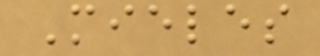Mieles
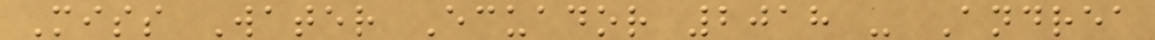Miss Water Ecuador 2018 - Andrea
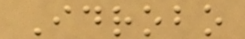Idrobo
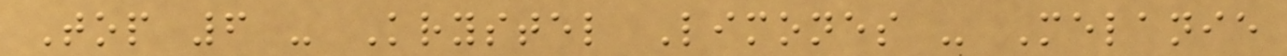Top 6 - Krystel Limones - Melanie
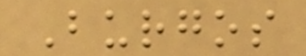Burgos
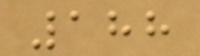188
